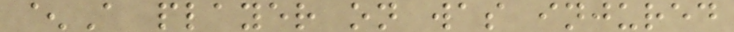^A player on was injured
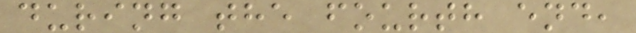during the fourth end,
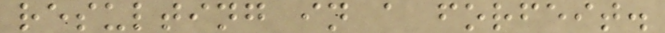resulting in a forfeit.
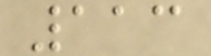113
